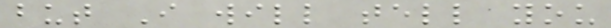but I will tell you
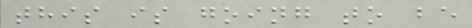this is going to be
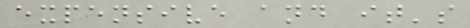expensive and it's
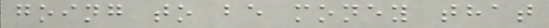going to be money that
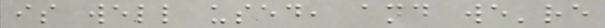is well used, and we're
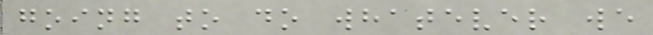going to do whatever we
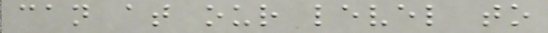can at our level to
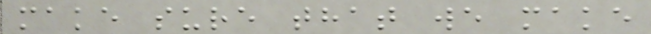make sure that we make
